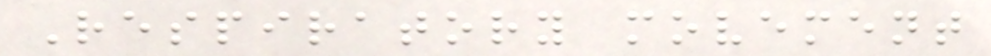Respiratory movement
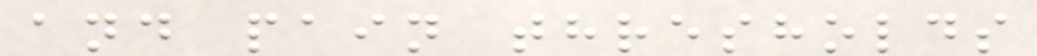and pain thresholds
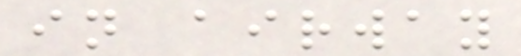in airway
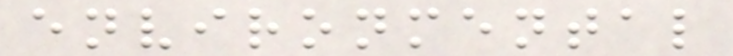environmental
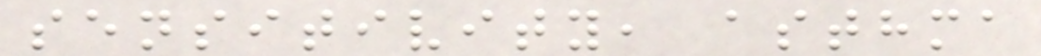sensitivity, asthma
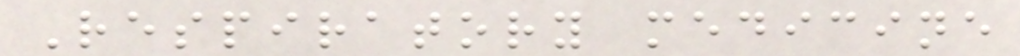Respiratory medicine
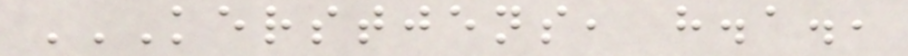KERSTJENS, H.A.,
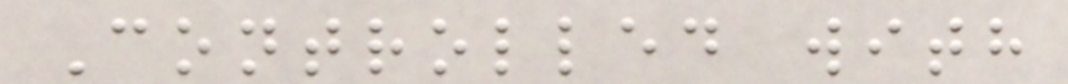Controlled with
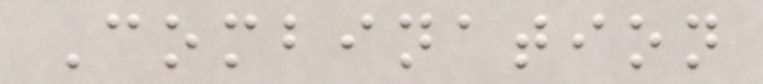Combination
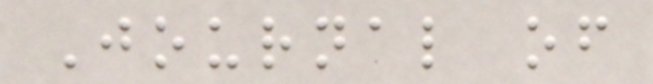Journal of
